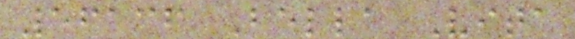56136 Bella Vita
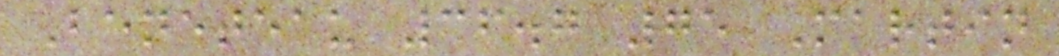Beneteau 36.7 75 Martin
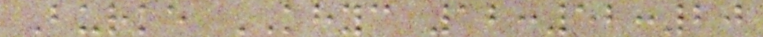Burke KHYC 12:52:20
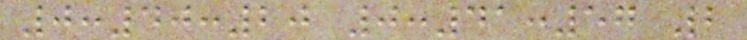0:40:20 0:41:57 2
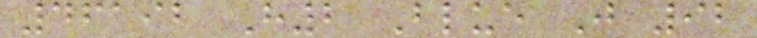46192 H2 Blue J 92
